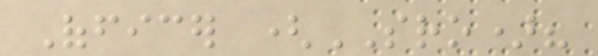Officer (SRO)?
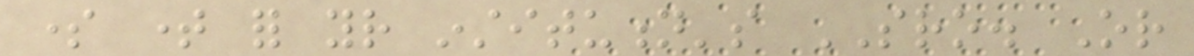some time for your institution's SRO. Or
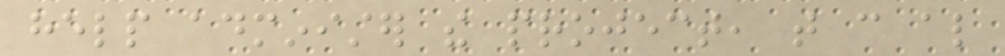help administer the project, that can also
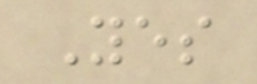Yes
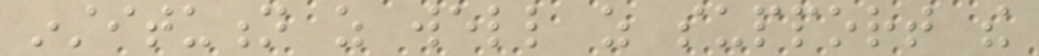institution as well as support the
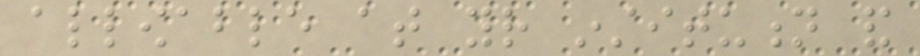allowable at your institution and
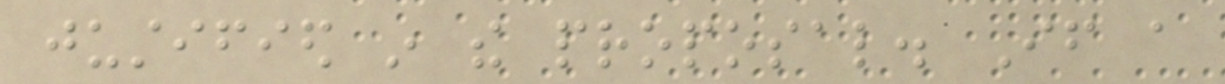justified in the proposal. If a
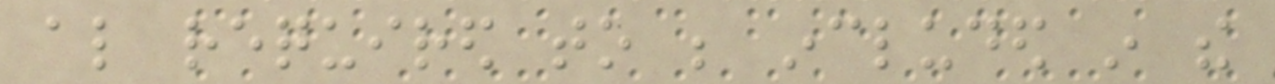also required to be included in the
